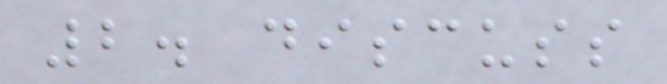2. discuss
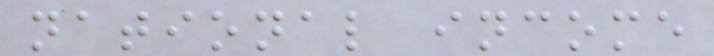national income
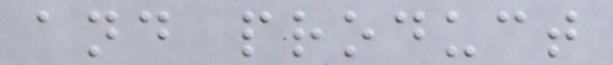and product
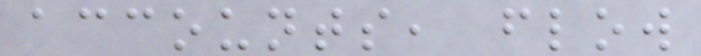accounts, flow
